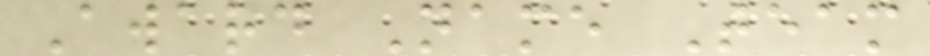Award Name Team
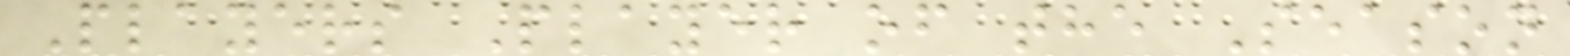Players Player of the Season
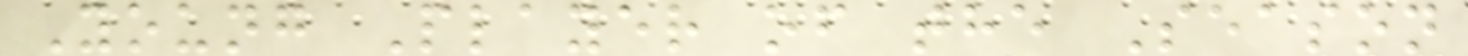Young Player of the Season
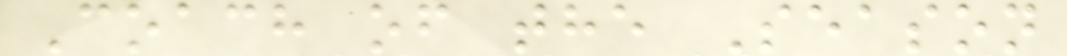Coach of the Season
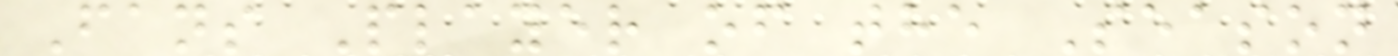Fans Player of the Season
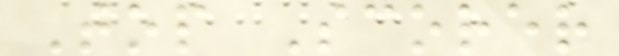Top Scorer
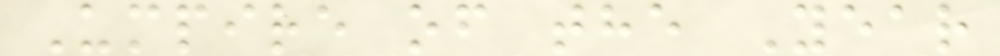Umpire of the Year
